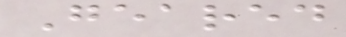Geared
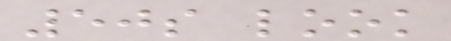50s look
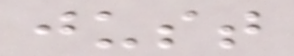just
